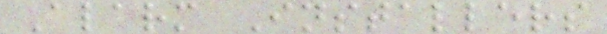Alarm Installers
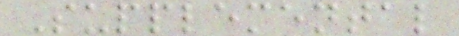Supplemental
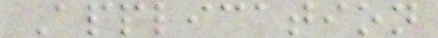Application
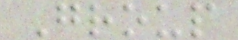Group
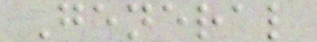General
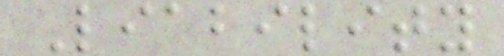Liability
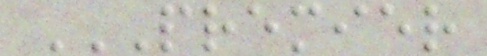PREMIER
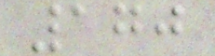170
